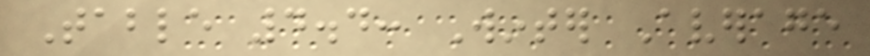Table 4.4: Winter Average
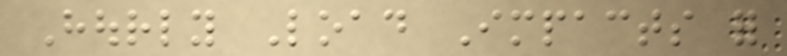Hourly Load Impacts for
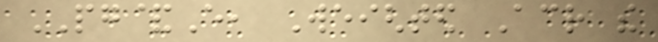PG&E, Weighted Across the
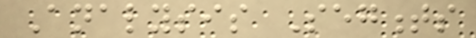Analysis Segments
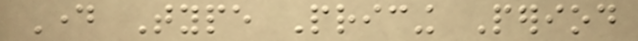Day Type Pricing Period
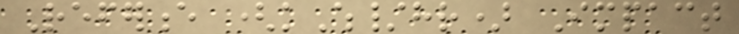Reference (kWh/hr) Impact
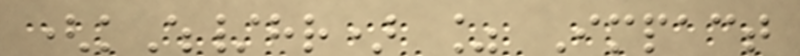(kWh/hr) % Impact
